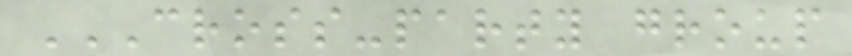CROSS-PARTY GROUP
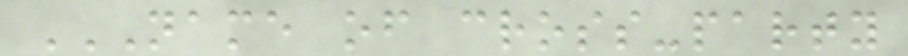NAME OF CROSS-PARTY
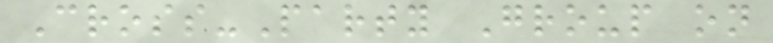Cross-Party Group on
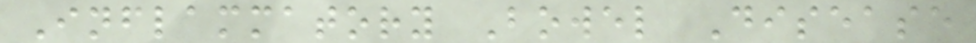Inflammatory Bowel Disease
